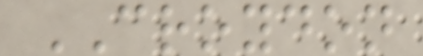CROYDON
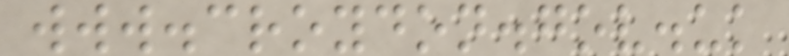www.croydon.gov.uk
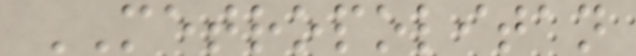METROPOLITAN
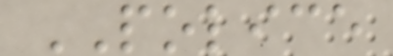POLICE
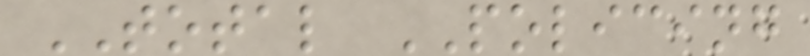TOTAL POLICING
